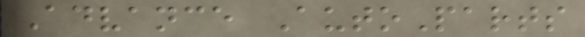Advance AutoParts
